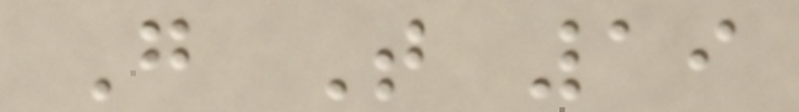G T 19
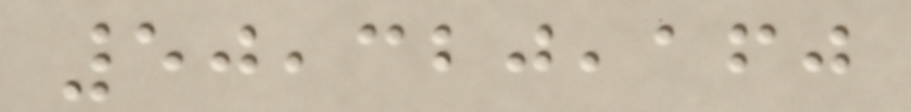50,320,160
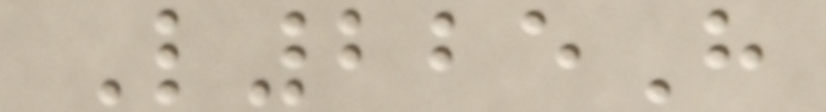L225H
